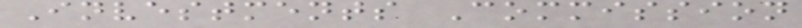Investments Commission
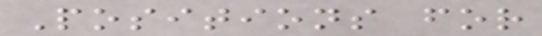Positions for
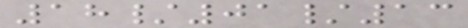18/01/13
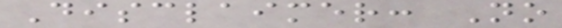Disclaimer: No
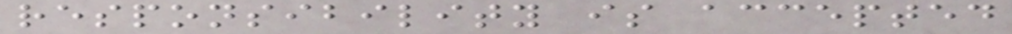responsibility is accepted
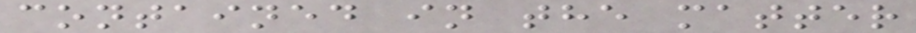contained in the matter
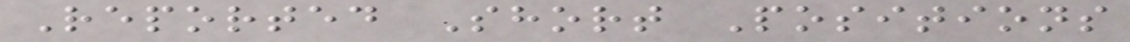Reported Short Positions
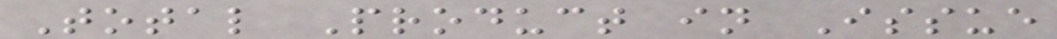Total Product in Issue
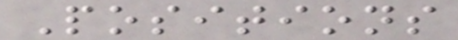Positions
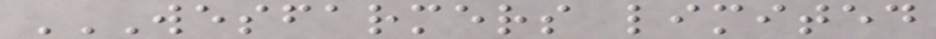WESFARMERS LIMITED
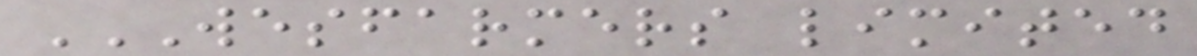WESFARMERS LIMITED
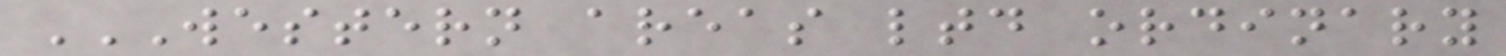WESTERN AREAS LTD ORDINARY
